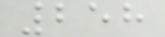258
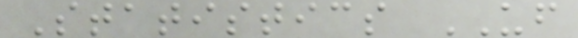Statistics UF
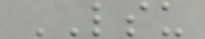LSU
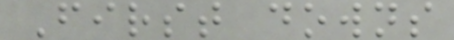First downs
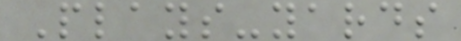Plays-yards
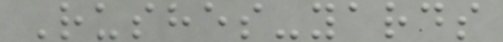Rushes-yards
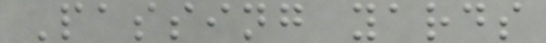Passing yards
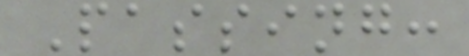Passing:
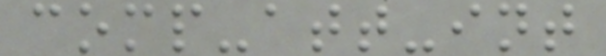comp-att-int
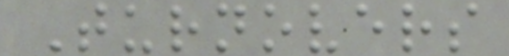Turnovers
